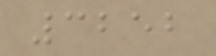3252
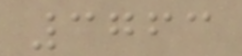3763
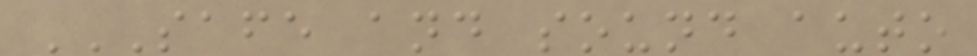SAFE AND SOUND AUTO
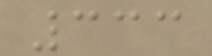333
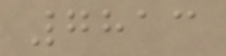7813
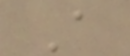A
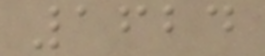1624
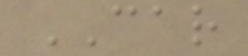CAR
